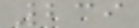239
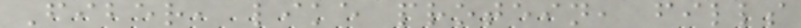Fiber, like protein, fills
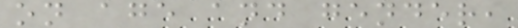on age and gender,
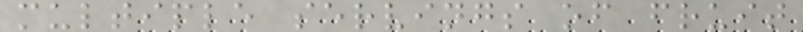multiple servings of fruit
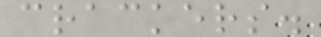crackers.
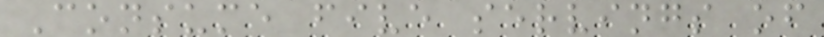Consume five servings of
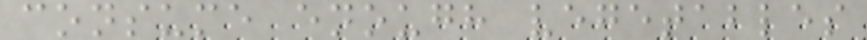consume enough vegetables
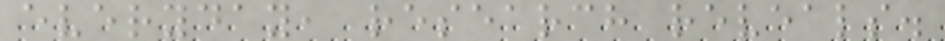everyday, research reveals.
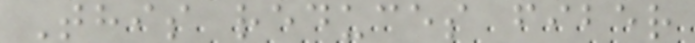This reduces fiber
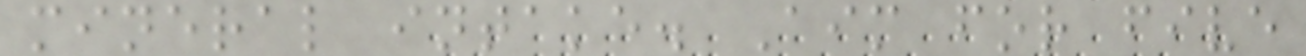mineral intake. Aim for five
